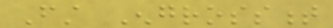First Engrossment
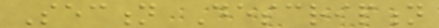Section Description
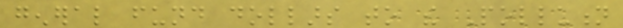general fund dollars to the Pollution
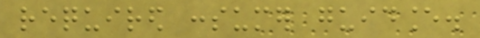required consumer guidance.
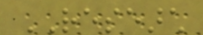RESEARCH
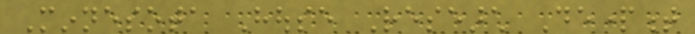Minnesota House Research Department
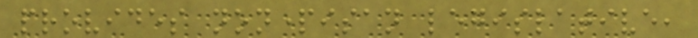provides nonpartisan legislative,
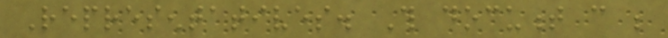Representatives. This document can be
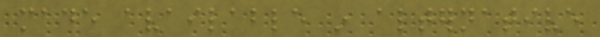made available in alternative
